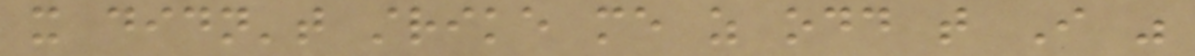it didn't strike me as odd that I was
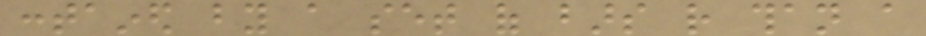contained by a set of bars rather than a
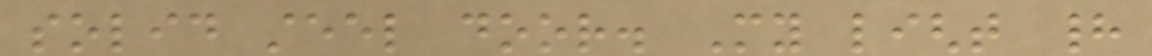solid steel door. My light had
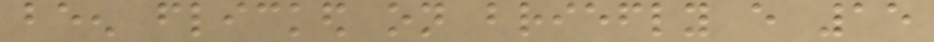been flicked on briefly every 15
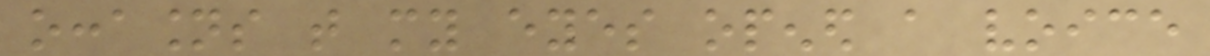occasions that my eyes opened a voice
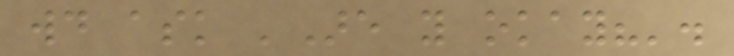would ask 'Are you okay?'.
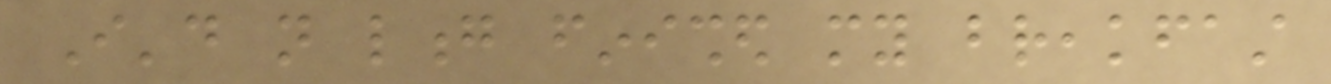I'd not long finished my breakfast
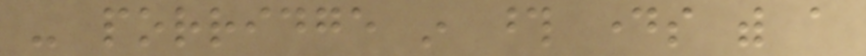- porridge in those days with a
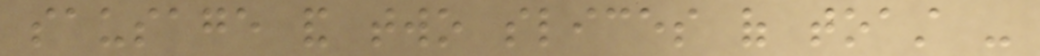sausage and two slices of toast -
